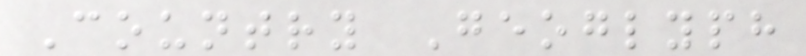Country Geoglyph
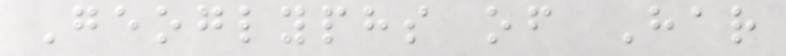Geoglyphs of Har
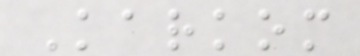Karkom
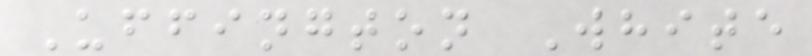Uffington White
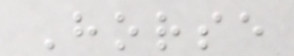Horse
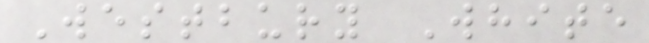Westbury White
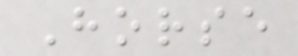Horse
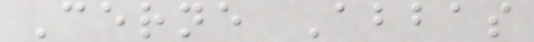Cerne Abbas
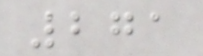271
